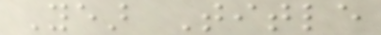Year Title
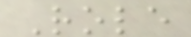Role
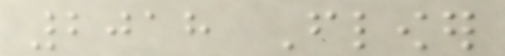2018 Flower
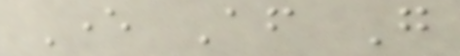Ever After Go
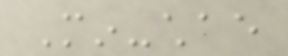Min-chae
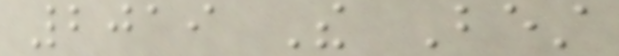2019 The Best
